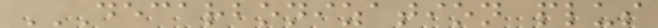DECARBONIZATION PLUS
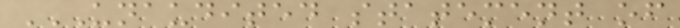UNAUDITED STATEMENT OF
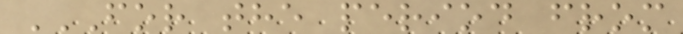FOR THE PERIOD FROM
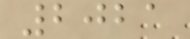2021
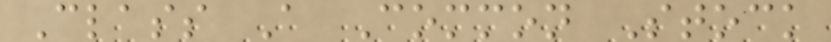Class A Common Stock
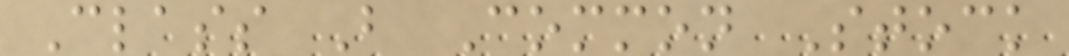Class B Common Stock
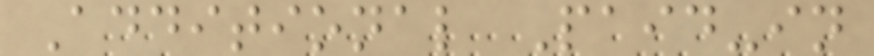Additional Paid-in
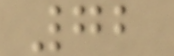72
